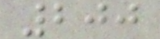200
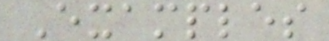Examples
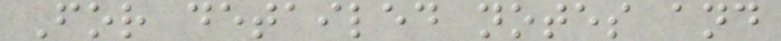For detailed notes and
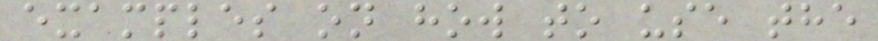examples on how to use the
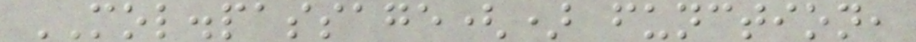MOL.passage() function,
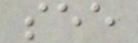see
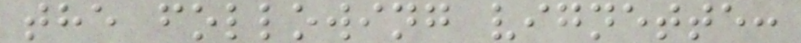the following vignette:
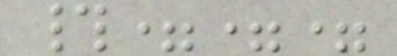#===
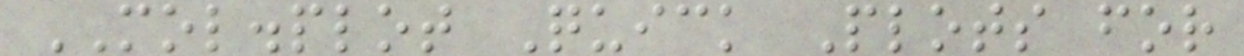MOL.plot Quick Plots for
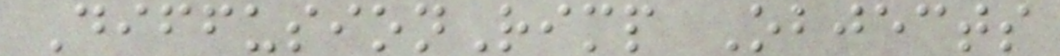DiffusionRimp Objects
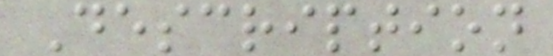Description
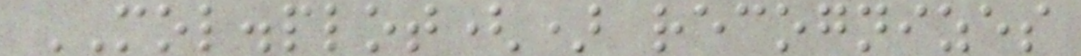MOL.plot() recognizes
